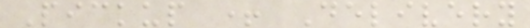Pickup + Delivery
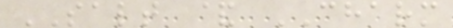SALT & CHARM
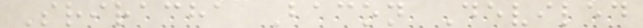Sriracha Bacon Deviled
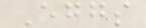Eggs
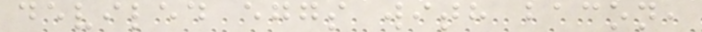deviled eggs with bacon,
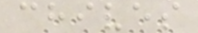chives
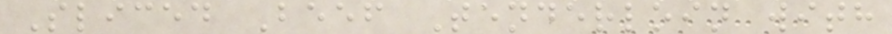Sliced Beef Tenderloin with
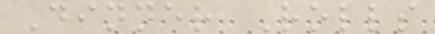Dinner Rolls
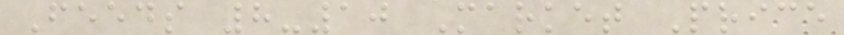Feeds 8-10 Market Price
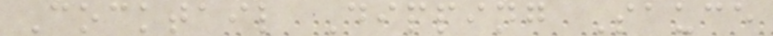Cocktail Dipping Sauce
